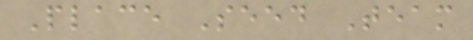Place Seed Team
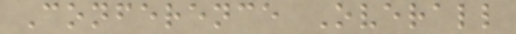Conference Overall
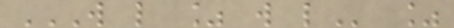W L % W L %
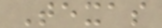Texas
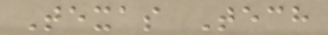Texas Tech
